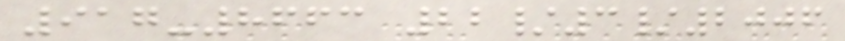917-8663 22/3/2006
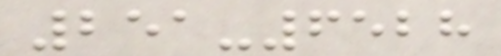251-6528
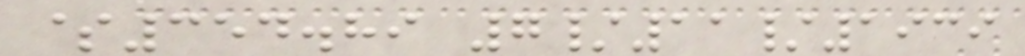$354.89 7/11/1939
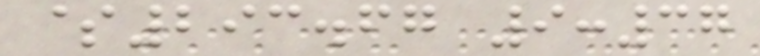$293.67 9:37
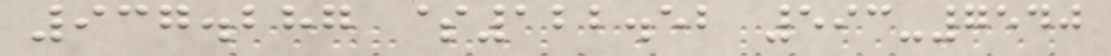937.287 $122.52 593-7540
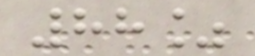88%
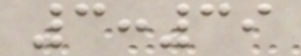3:39
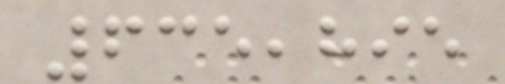635,895
